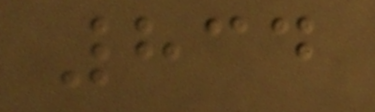834
